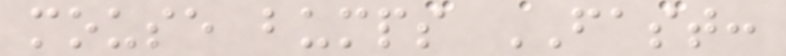mouse bumps FAST:
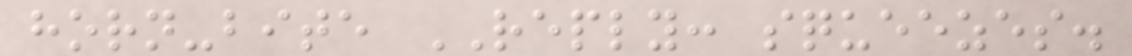horn-bite REPLY: squeezes.
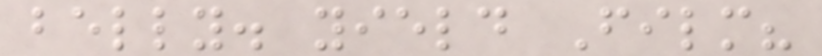belly. yield Film?
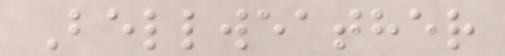Bellweather
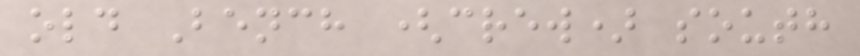old Bench (crew) south
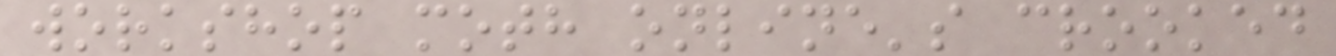workshop moth online's crooked
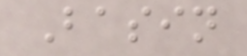Basin
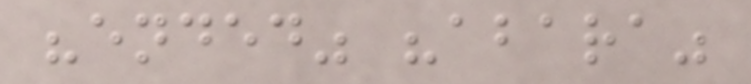"ended" "abara"
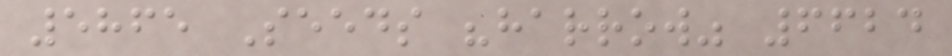5865 Seeds "harrow" 6624
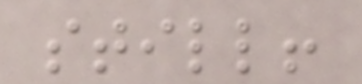still!
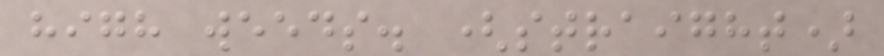high weeds. (straight)
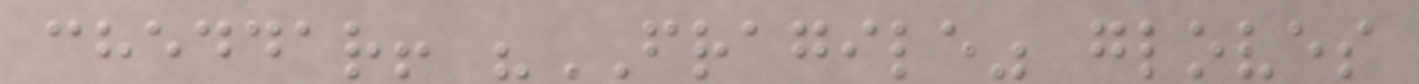cheddar! "FRAGILE" gloves
